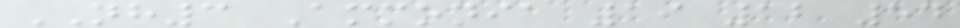NH3 Ammonia 19 12 54
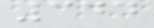344
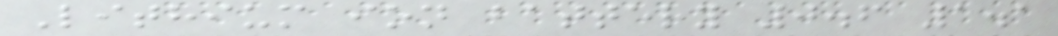Lithium ion battery 0.6 1.1
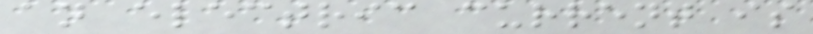an electric current is
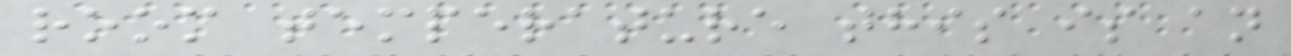room temperature this is an
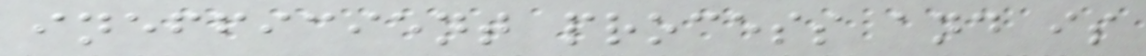inefficient process and is
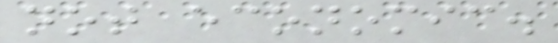not economic.
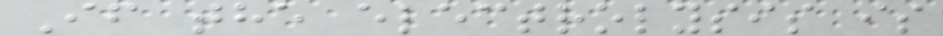If the electrolysis is
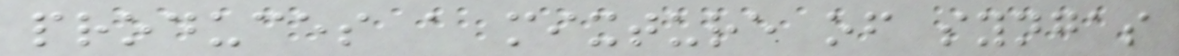produces a mixture of syngas
